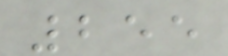255
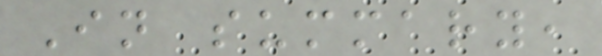In summary,
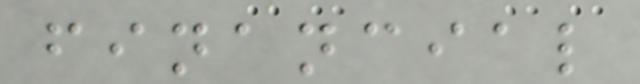financial
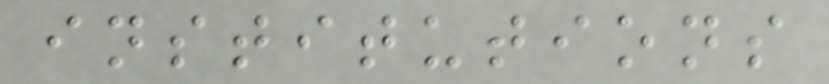institutions
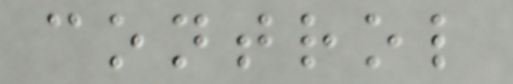control
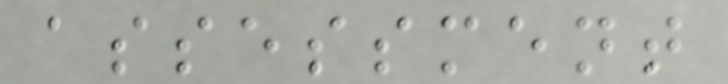assessment
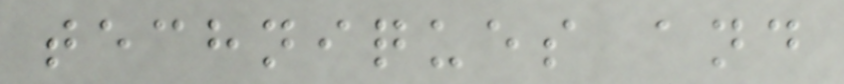techniques and
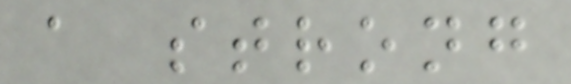a strong
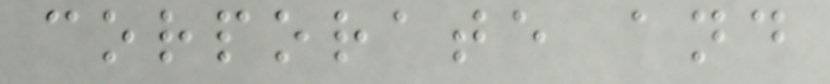corporate and
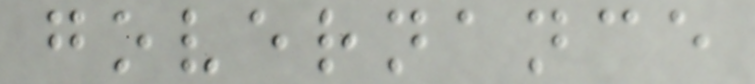governance
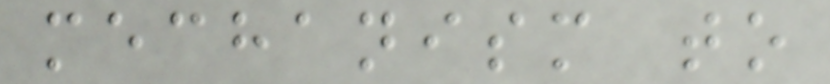mechanism to
